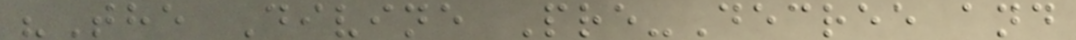"The Divine Pre-Decree and
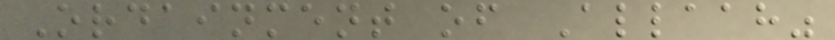Ordainment of Allaah"
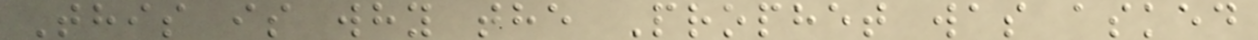This is why the Prophet was asked
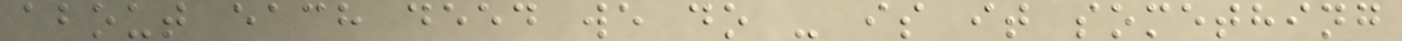about each deed we do - is it something
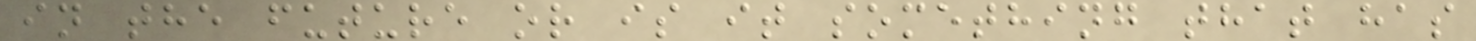in the future or is it something that has
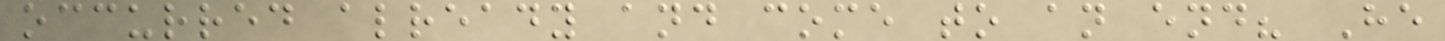occurred already and come to an end? He
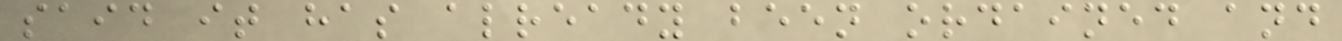said it has already been ordained and
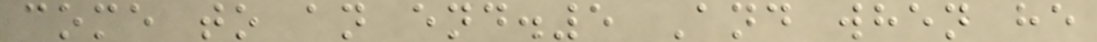come to an end.5 And when he
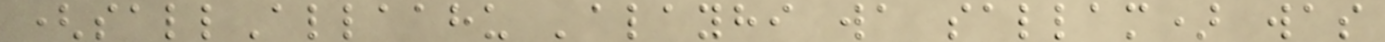(sallAllaahu 'alayhi wa sallam) was
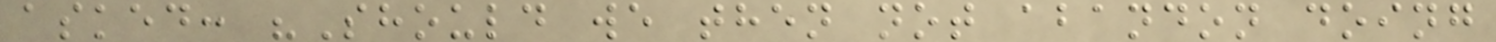asked: "Should we then not abandon doing
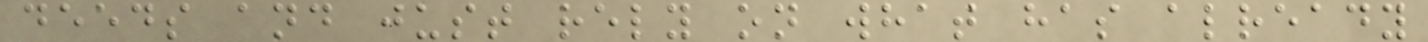deeds and just rely on what has already
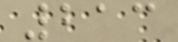213
